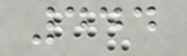444
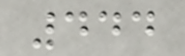444
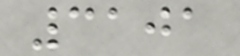3101
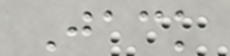Jack
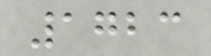1723
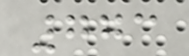773
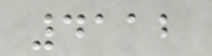4112
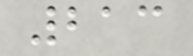213
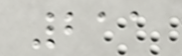211
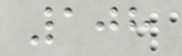108
